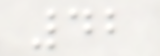42
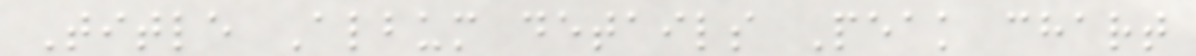Title Album details Peak chart
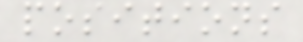positions
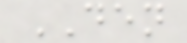DEN
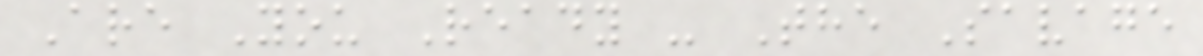Are You Ready - The Savage
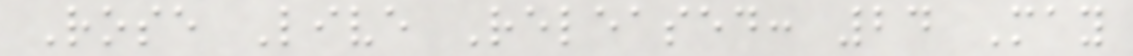Rose Live Released: 24 May
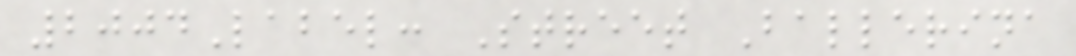2004Label: Street Ballerina
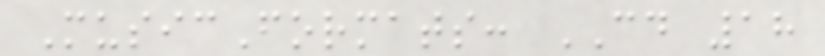MusicFormats: CD 18
